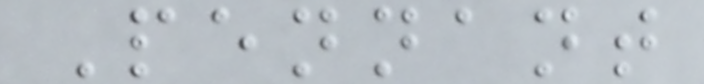Pennant
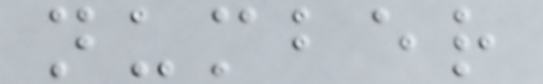number
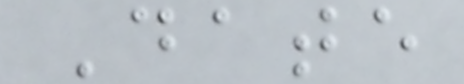Date
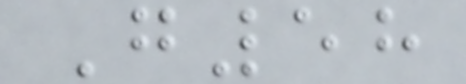G58
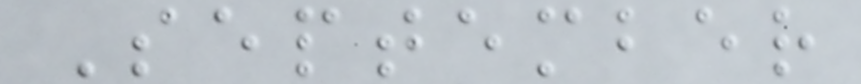September
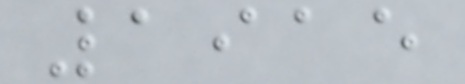1915
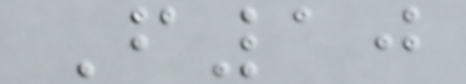F10
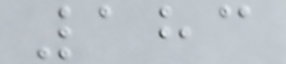183
